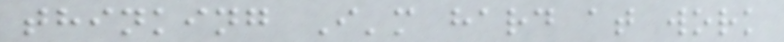thinking I'm hard at work
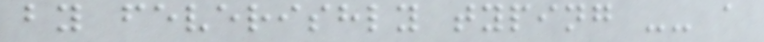by feverishly typing -- a
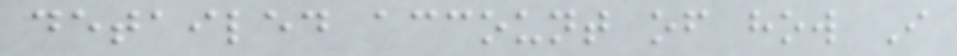detailed account of how I
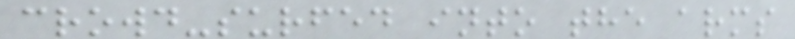crowd-surfed into the arms
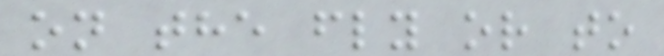on the fly or to
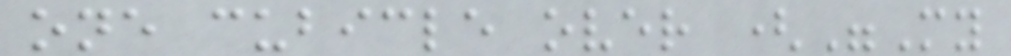one cubicle over ("My
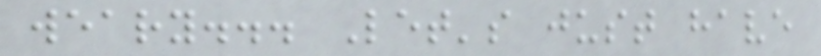weary... Let's just have
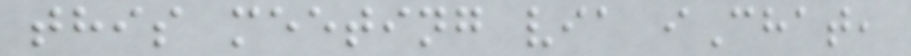this meeting via iChat,
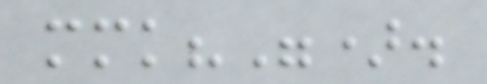mmk?").
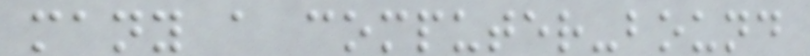many a computer-bound
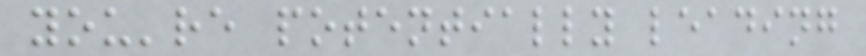you're potentially leading
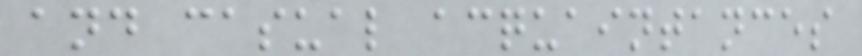and casual acquaintances
